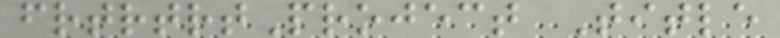frtrtrtProject Title
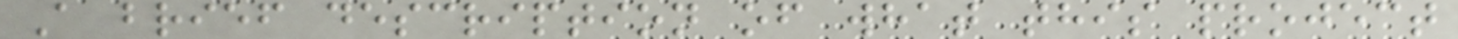A brief description of what this project
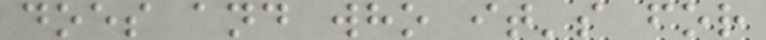does and who it's for
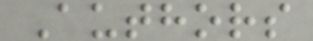Authors
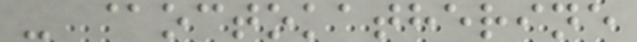- @octokatherine
